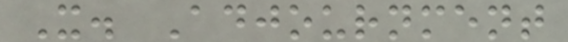X. Adjournment
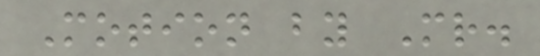Motion by Mr.
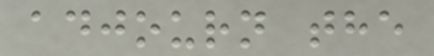adjourn the
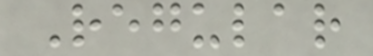Regular
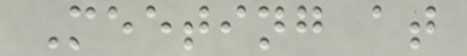Meeting at
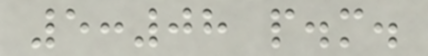5:08 p.m.
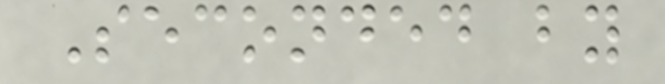Seconded by
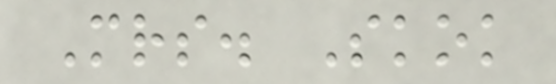Mrs. Skok
